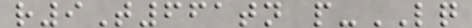r9T661tn p-LQ
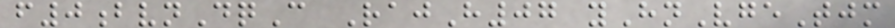f0bvnDqC RajH07 yHnVgeTjm
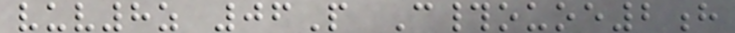vuv8z 06P C#ouoe2h
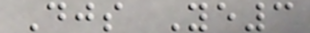Djs Ye3
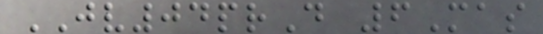JV04prD 6Mas
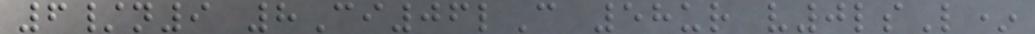6/n9 8Ci06lC 58ur v0lsL*
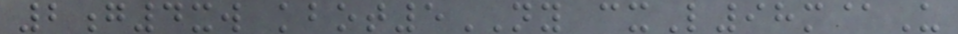2g4xw kbot5NY cxL98m@U
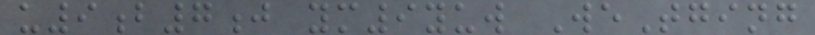u9b7j ym9yuw WeTging
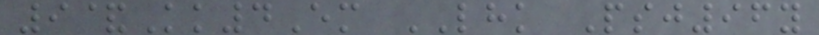9&Kk4Em LHK Psj96y
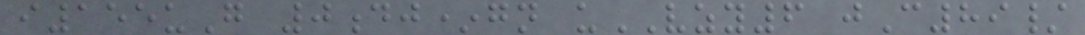i155uG 0dj*gn uVZY6 jC89/
